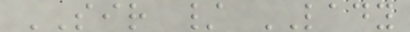SIR / LADY
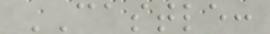CASTLE:
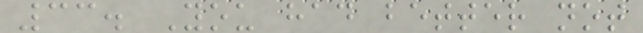33. You had better not
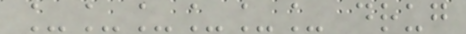______ drug
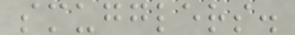smugglers.
